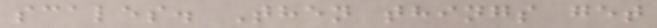scales. Then things get
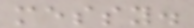messy.
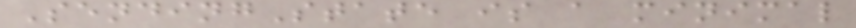SendingState is a minimal
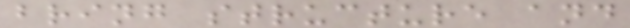bring structure and
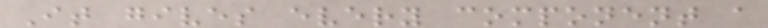It gives every component a
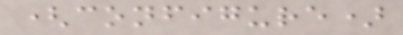(configure)
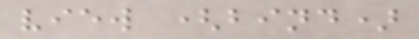view (bind)
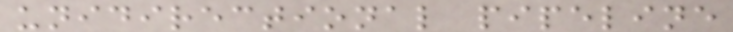unidirectional pipeline
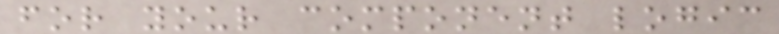for your component logic
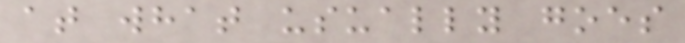at what usually goes
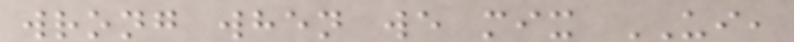wrong when we mix UI,
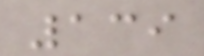139
